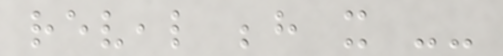reveal behind it --
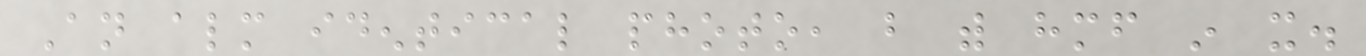An almost identical photo, but with himself in it.
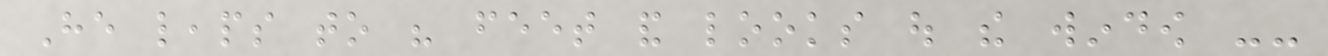He leaps to his feet and looks out the window --
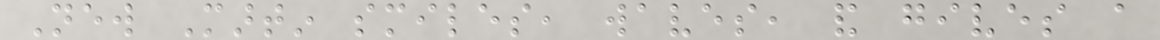New Martin smiles, waves, and gives a
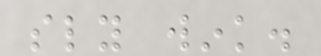sly wink.
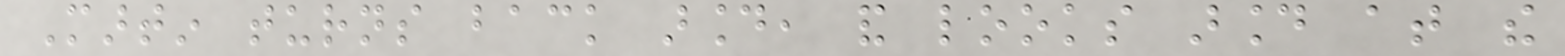Martin turns back around, and looks around at the
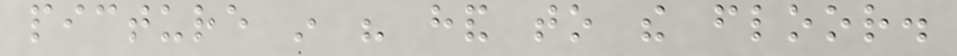picture in his hand to the floor.
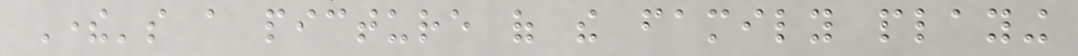There's a picture of the family playing
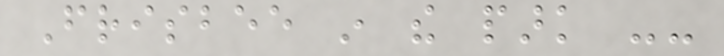Frisbee in the park --
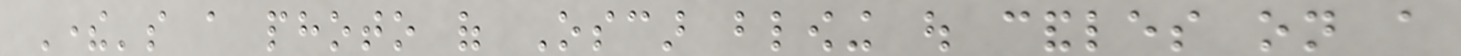There's a photo of Oscar blowing out candles on a
